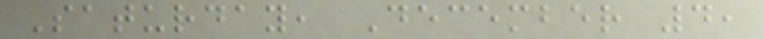Saturday, December 4,
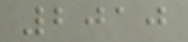2010
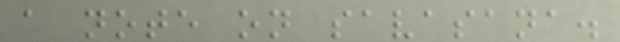a note on savasana.
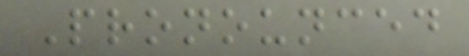Pronounced
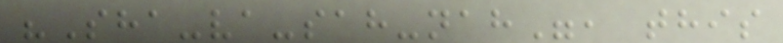"Sha-va-sah-nah", this
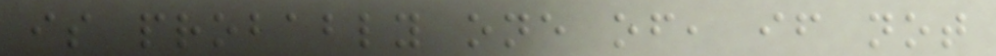is probably one of, if not
